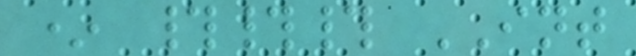* ### INT
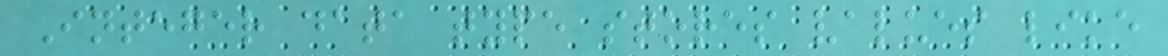Integer data type stores values like
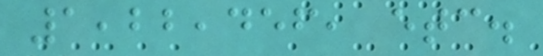1,22,456, etc.
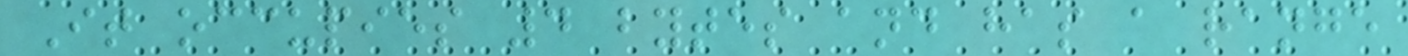It occupies 4 bytes and has a range
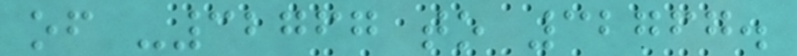of -32767 to 32767.
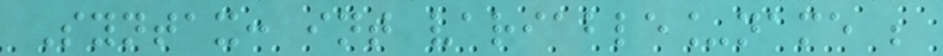Syntax: int variable_name ;
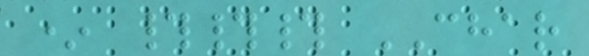* ### CHAR
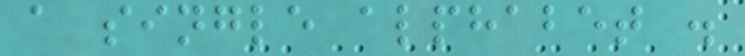a single alphabet .
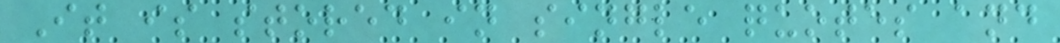It is stored in single quotes and
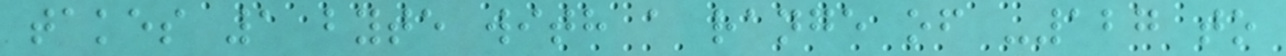takes 1 byte with a range of -127 to
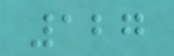127
